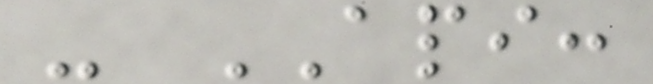- API:
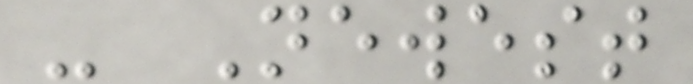- Newest
